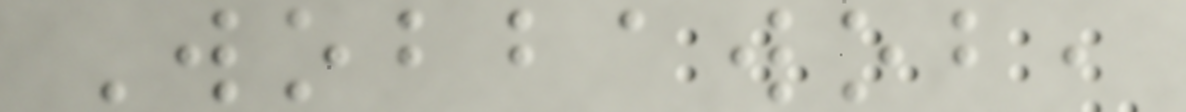Wobbawob,
